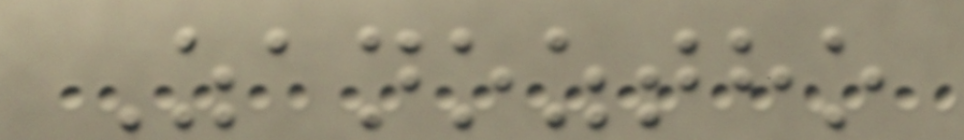Zanoztho
